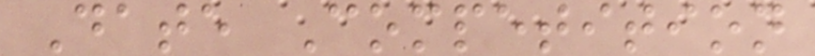Date Competition
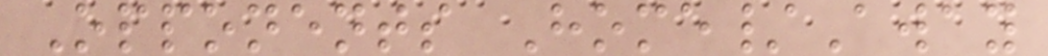Opponents Home/Away
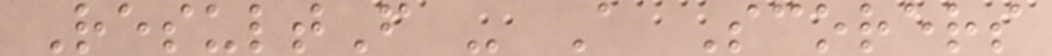ResultF - A Scorers
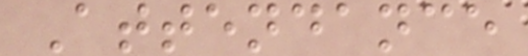Attendance
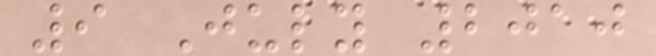9 July 2010
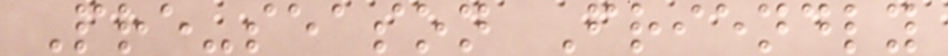Pre-season Friendly
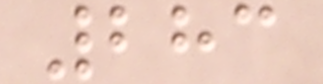283
